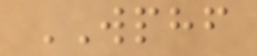WPHF
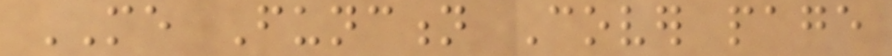ME Function Cover page
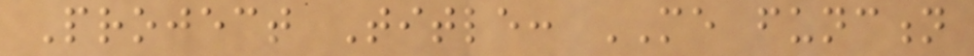Project Title: ME function
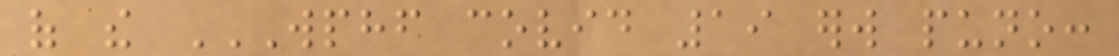of the WPHF COVID 19 ERW PUNO:
